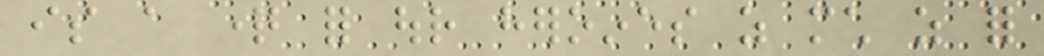is a question for our heroines as much as for
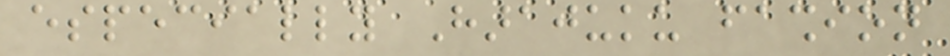especially Harajuku fashion
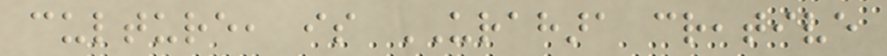culture, is URAHARA creative
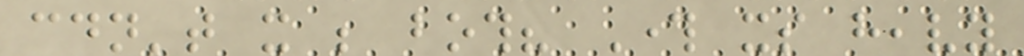couldn't it be both? Through its heavy
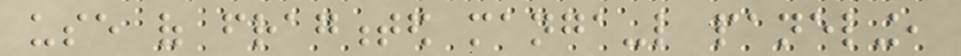use of fragmented manga-like paneling,
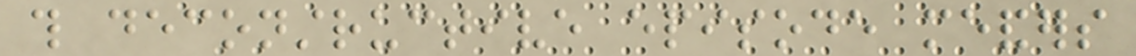this deconstructive episode meanders
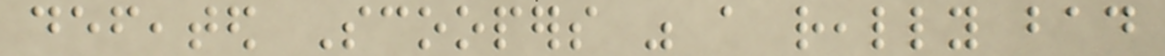defeated Scoopers was a really bad
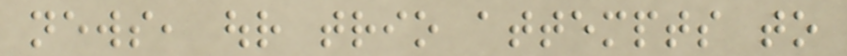news, our trio attempts to
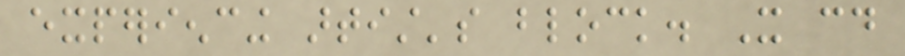experiencing artist's block. It could
